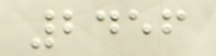2456
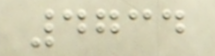4734
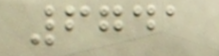6741
